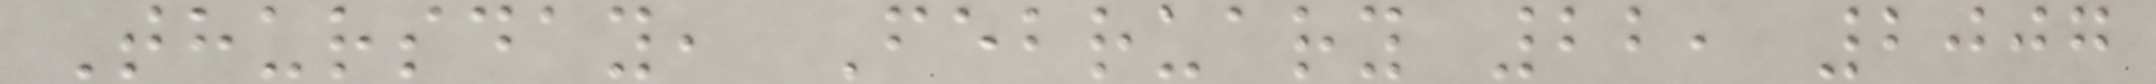Thursday, February 22, 2007
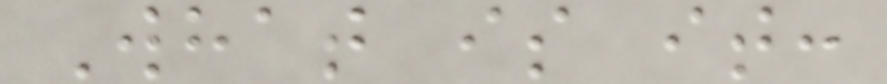What is it:
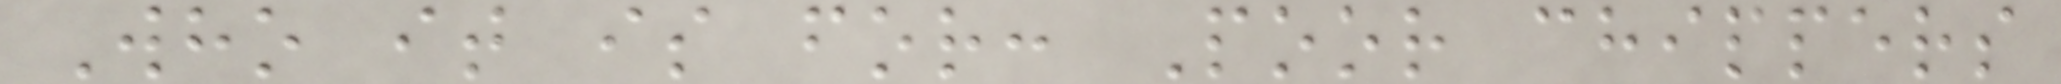Who it is for: Poor chippers
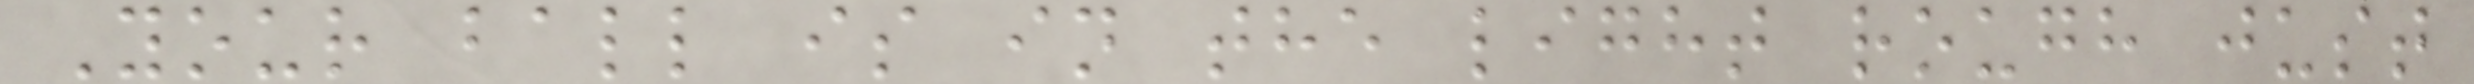Your ball is in the light rough just
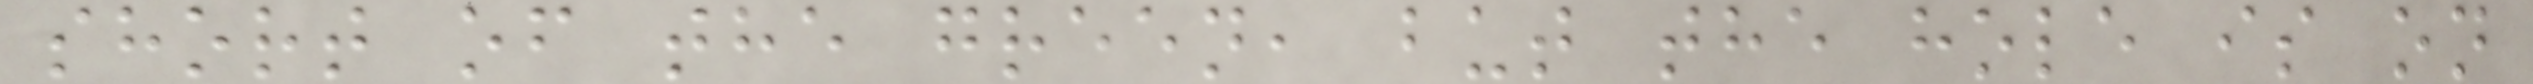short of the green, but the hole is on
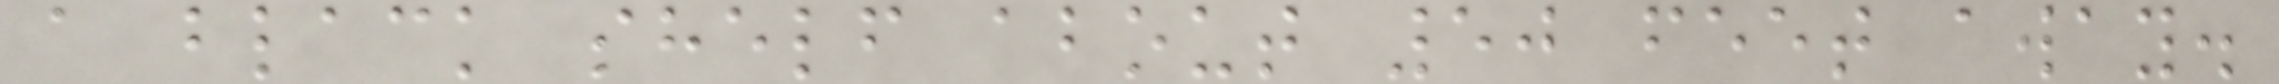a black shelf about 50 feet away.
